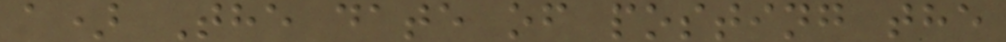a) The date of posting the
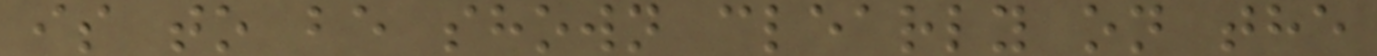is to be shown clearly on the
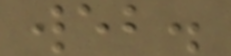web.
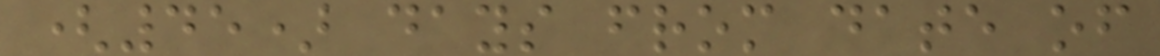(45) days from date of
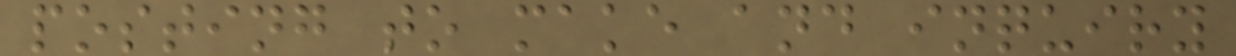posting to make and inquiry
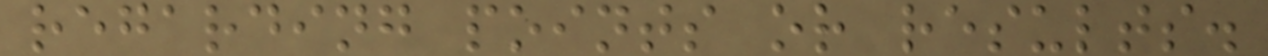regarding points or results.
